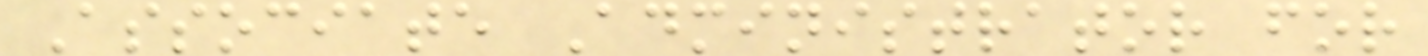Associate Administrator for
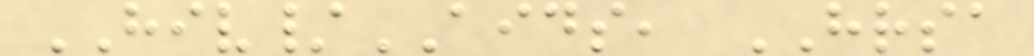HIV/AIDS, HRSA
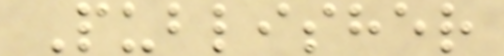Publisher
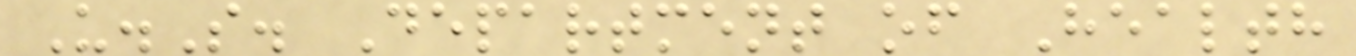U.S. Department of Health
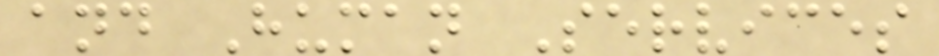and Human Services
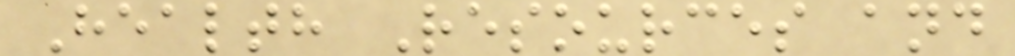Health Resources and
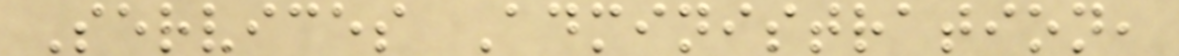Services Administration,
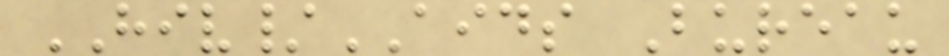HIV/AIDS Bureau
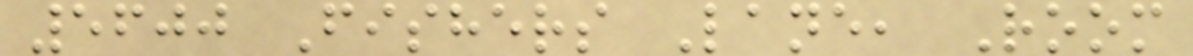5600 Fishers Lane, Room
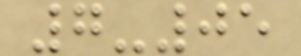7-05
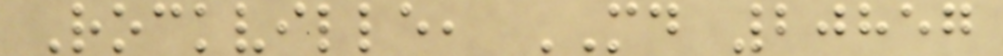Rockville, MD 20857
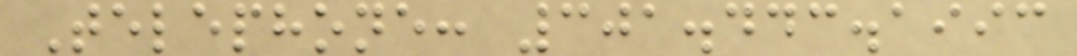Telephone: 301.443.1993
